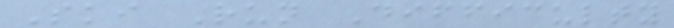Ski Run Difficulty
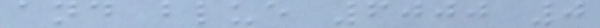and blue 6000 0
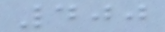400
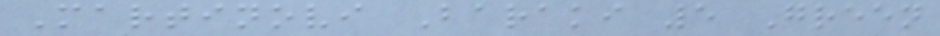Martinovi Baraki 5 Green
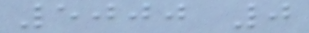5000 0
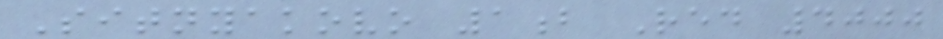Sitnyakovo 1b Red 4000
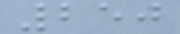250
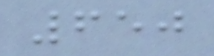650
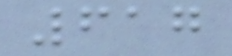617
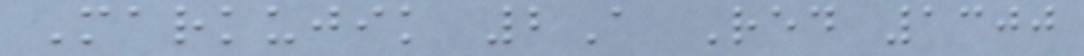Markujik 2A Red 1300
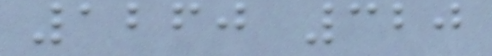1260 320
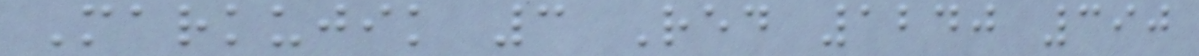Markujik 3 Red 1240 390
